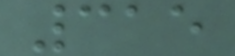315
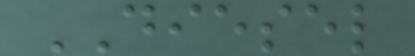DIESEL
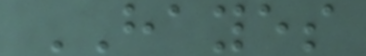HAYES
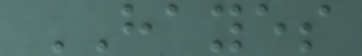HAYES
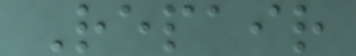Repair
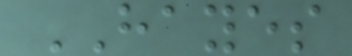HAYES
